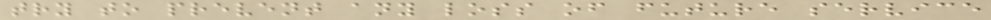try to prevent any loss of future service
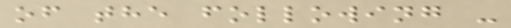of the following -
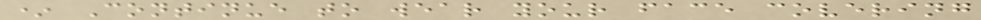* Continue to wear your face covering
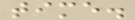time.
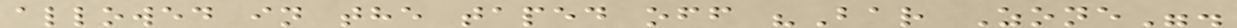allowed in the taped off "Bar Zone".
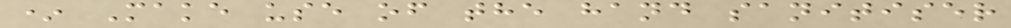* Make use of the hand sanitiser
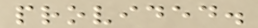provided.
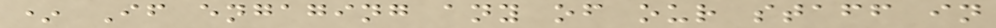* If engaging any of our staff in
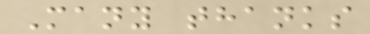Many thanks
